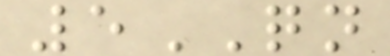5QN
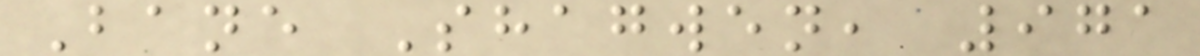Bane Shagwen, 971
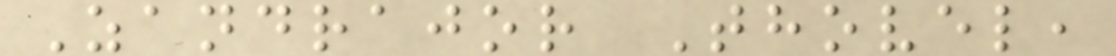Zandrajor Thovel,
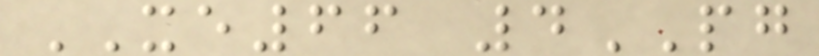XE66 4PG
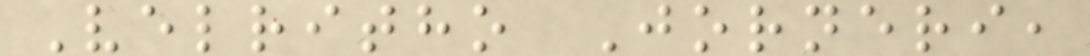Velritho Jorneri,
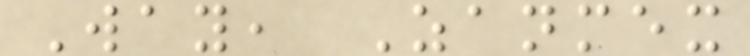Way, Zanmex
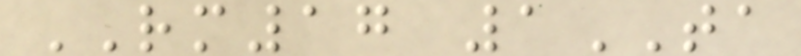RM17 1TA
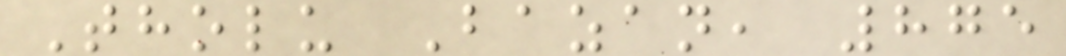Tholu Bazan, 875
